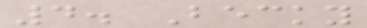4. Becky
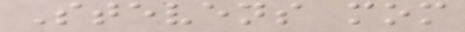Stevens mom
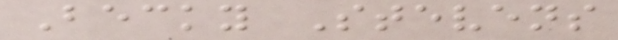Becky Stevens
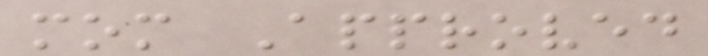mom Approved
